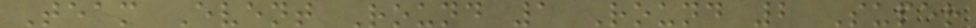Team Event Round 1 Round 2 Super
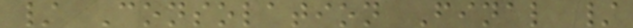/ Consolation Final /
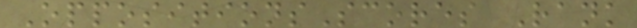OppositionsScores Rank
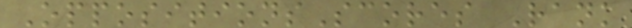OppositionsScores Rank
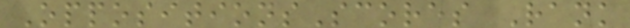OppositionsScores Rank
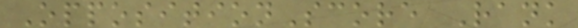OppositionScore Rank
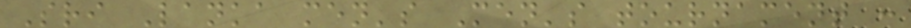Sri Lanka men's Men's tournament :
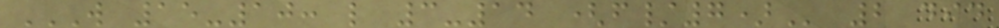W 15-10: L 3-14 (F/7) 2 did
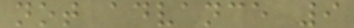not advance 9
